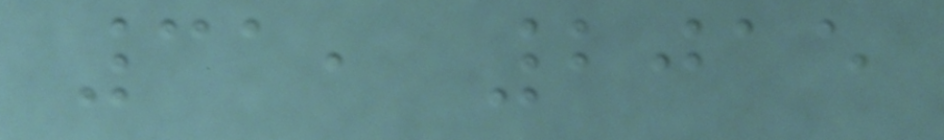31, 2015
